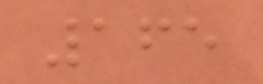165
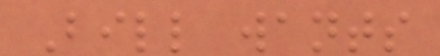Bill wants
